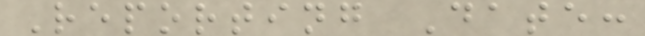Reporting Date:
